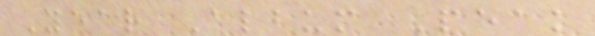Year Album Peak
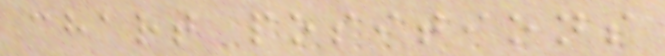chart positions
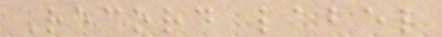Record label
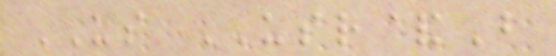US USR&B
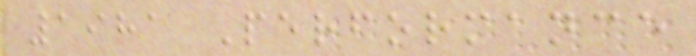1981 Performance
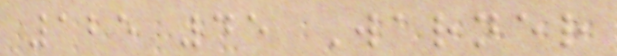125 45 Warner
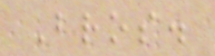Bros.
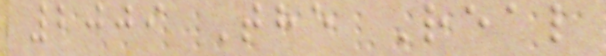2009 The Real
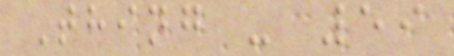Thing - 59
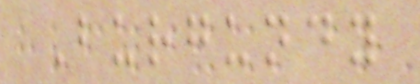Burgundy
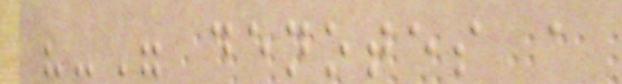"-" denotes a
